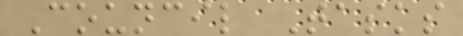Council Tasks
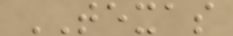TEXAS
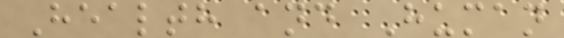Health and Human
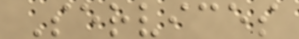Services
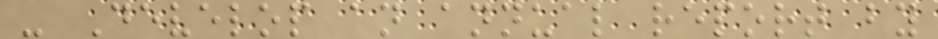- Develop an annual report by
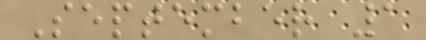September 1
